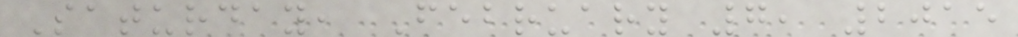Saturday, February 7, 2015
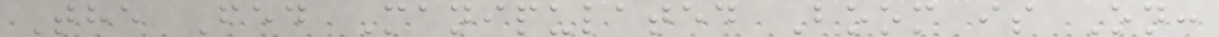The Fed Manipulated Boom is On:
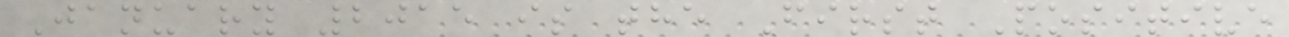January 2015 is the First Positive
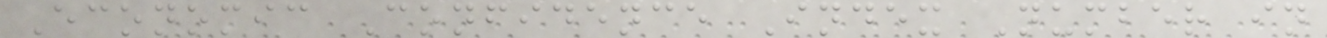Economic Confidence Index Number in
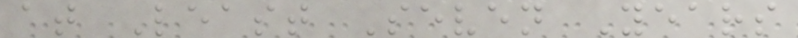at Least Seven Years
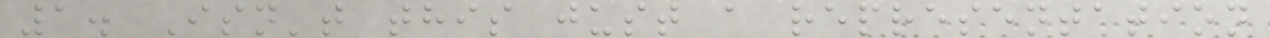1. Isn't this just a representation
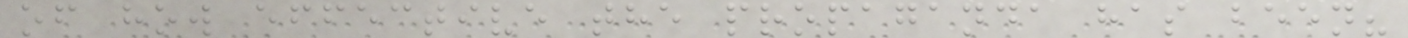of how effective the propaganda has been?
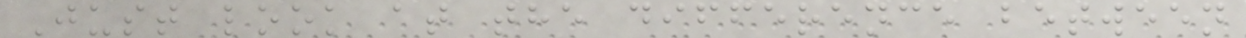Just look at the difference between
